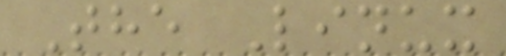The Linux
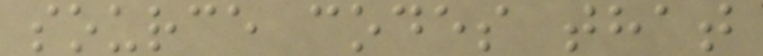source codes that
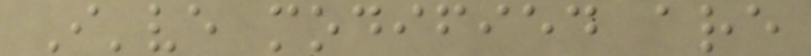I've modified are
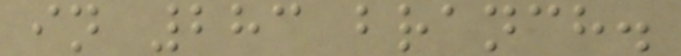in 283 branch.
